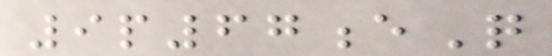9p67eQ
